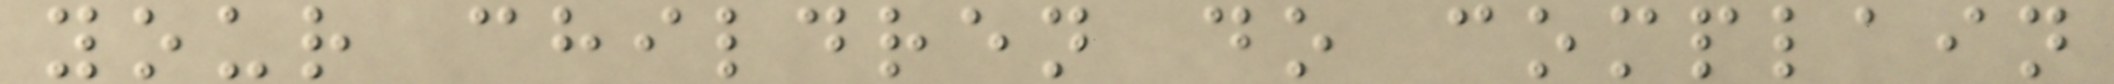your children do complain
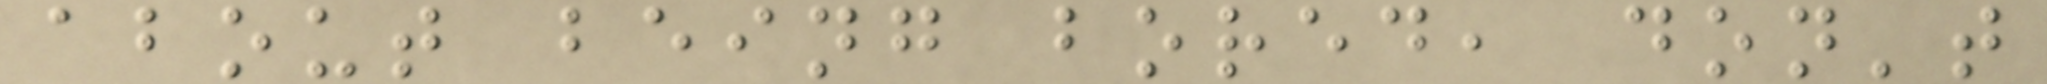about being bored, don't
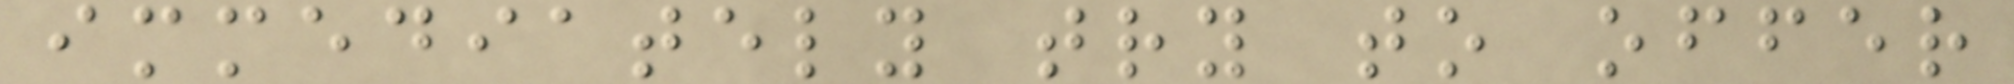immediately try to offer
